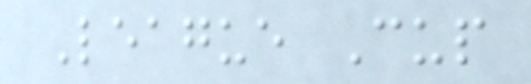League Cup
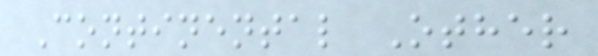Continental Other
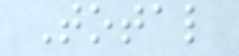Total
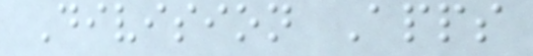Division Apps
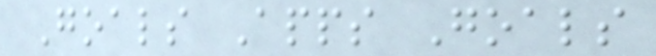Goals Apps Goals
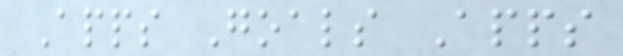Apps Goals Apps
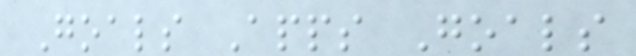Goals Apps Goals
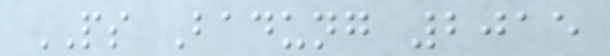PS Badung 2015
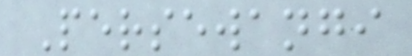Persewangi
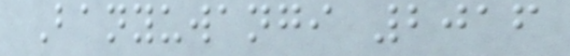Banyuwangi 2016
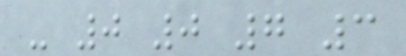- 0 0 7 3
